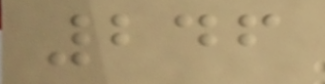246
